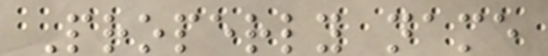Properly name
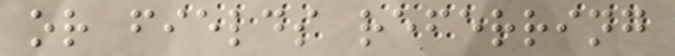or fields referring
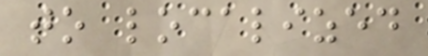to localized
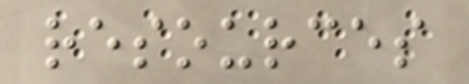resources
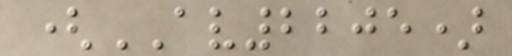(AV2205)
